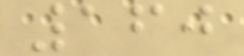160
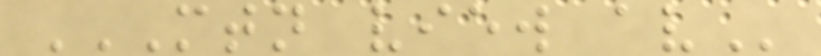MTN VIEW AV
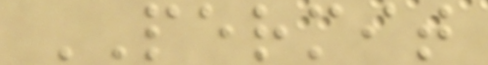PERMIT
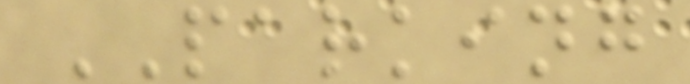PARKING
